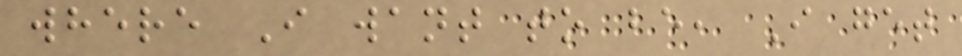where I want to be, I get
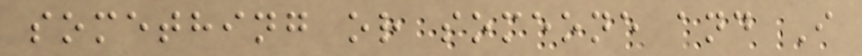something or someone and I
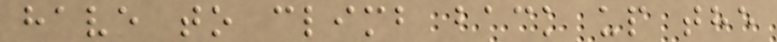have to climb back up the
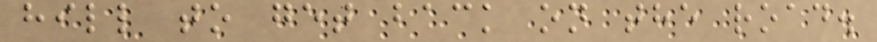hill to get back on the road.
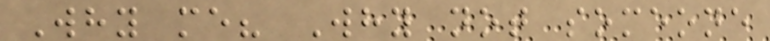Why me? Why not someone
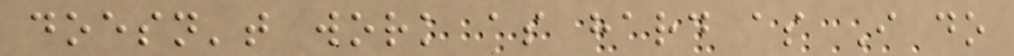doesn't work as hard as I do
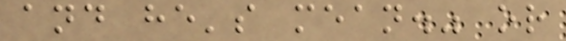and he's mean." or
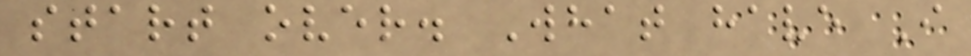start over. What have I
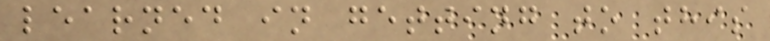learned in getting to this
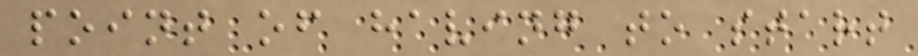point of having to start
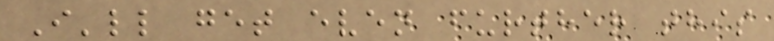I'll get even further this
